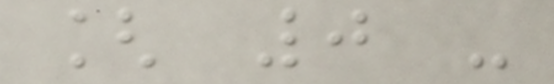[ 0 -
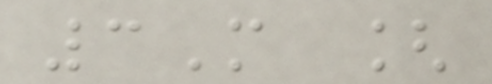3M [
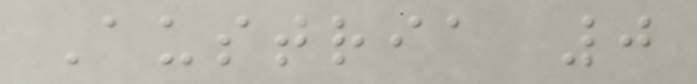Austria 0
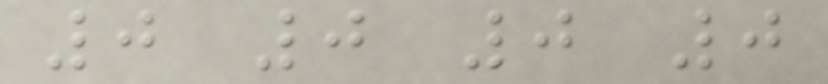0 0 0 0
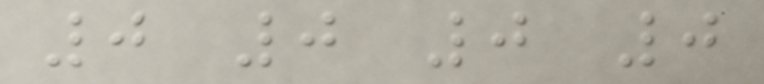0 0 0 0
